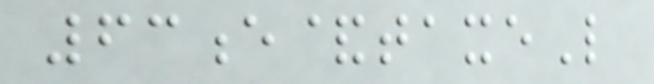63e&taxeL
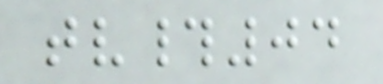tv#04
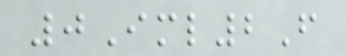0Iml2F
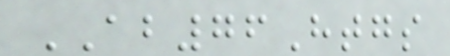AB76Htgs
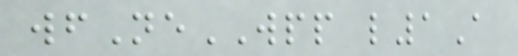wfNeWPP l1A
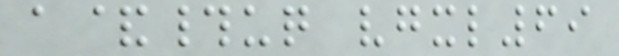a&#uq vgxl69
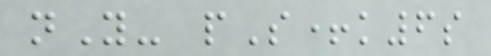nY- pS+k6s
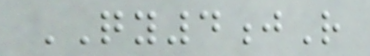QY4jR
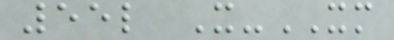55l X-XM
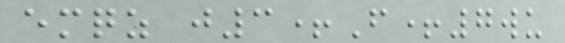emqz j3+F+7wu
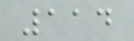114
